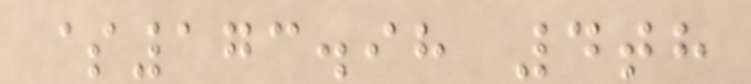$173.98 4th
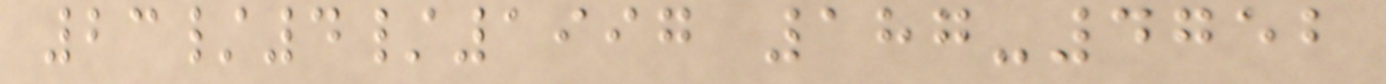23/4/1997 187-4752
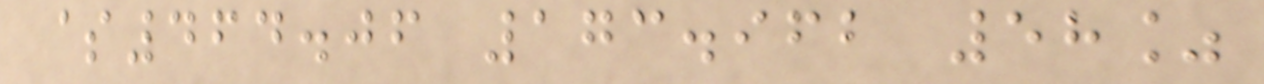$464.06 173.962 58%
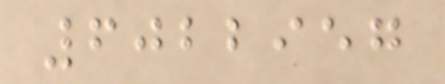6022957
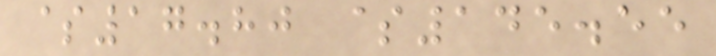$17.80 $145.55
